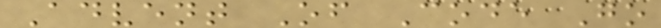Advent Of Code Go
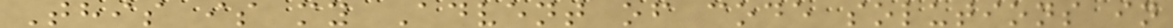This is my Advent of code solutions in
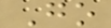Go
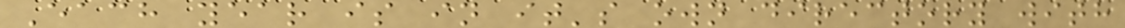Each year is in it's own directory with
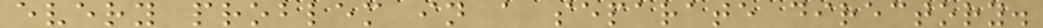every problem in a separate directory.
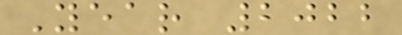Year 2022
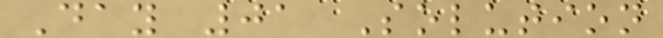Day 01 Solution
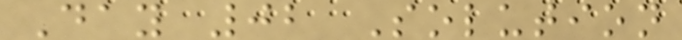Day 02 Solution
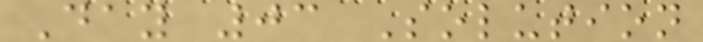Day 03 Solution
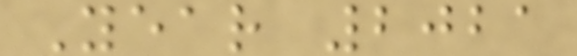Year 2021
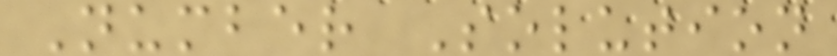Number Solution
